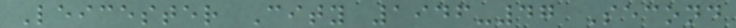Leicester City 1946-47 Second
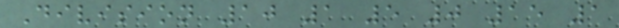Division 10 1 5 0 15 1
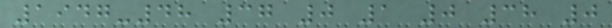1947-48 37 0 1 0 38 0
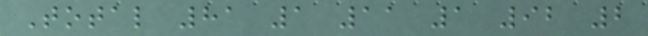Total 81 1 11 1 92 2
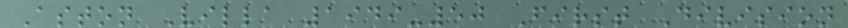Aston Villa 1949-50 First Division
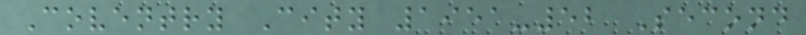Coventry City 1951-52 Second
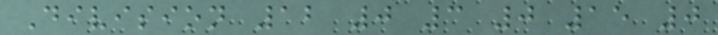Division 12 0 3 0 15 0
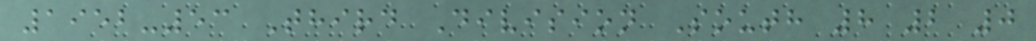1952-53 Third Division South 8 2 0
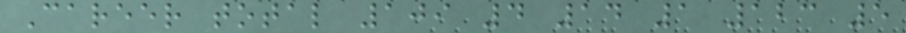Career total 109 4 14 1 123 5
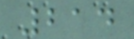214
